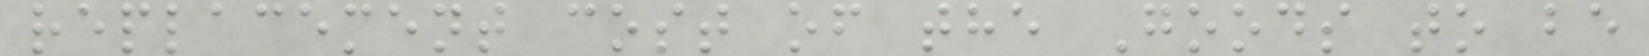replacement cost of the Goods to be
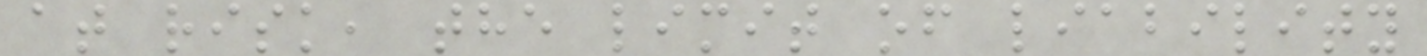at risk, the limit of liability
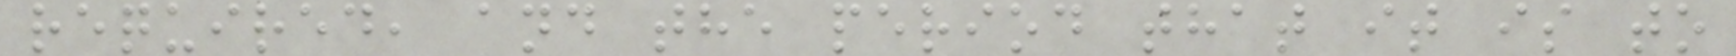required, and the period that it is to
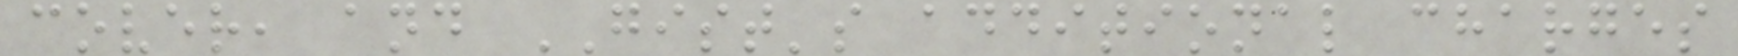cover, and GIST's additional charges
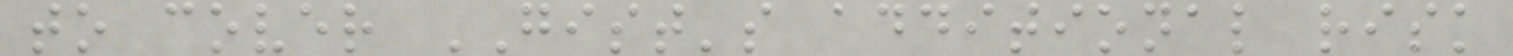to cover GIST's additional risk
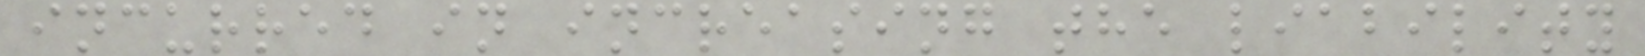incurred in increasing the liability
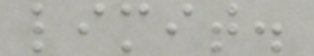limit.
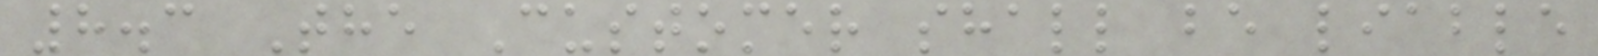8.3 The Customer shall be liable
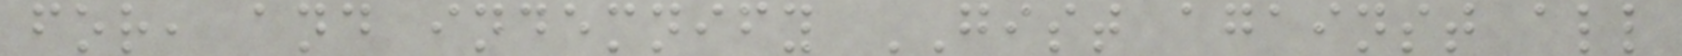for, and indemnify GIST against all
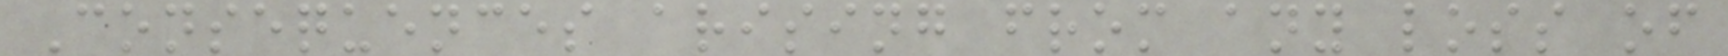Consequences arising from any loss of
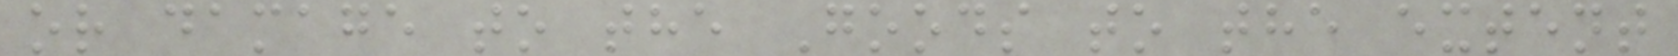or damage to the Goods to the extent
